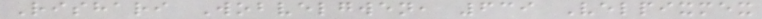Rishari Wobvelgwen, 639 Velpixmex
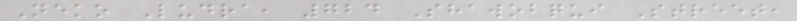Neko Ludra, 724 Shawobqui Street,
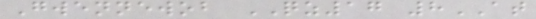Gwennewob QZ17 8AT
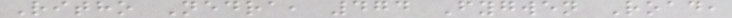Ritho Nedra, 474 Fygwen Road,
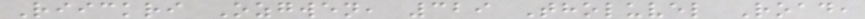Riickri Ozgwen, 329 Tholuvel Road,
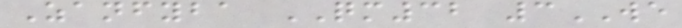Zanfyba QM32 3WE
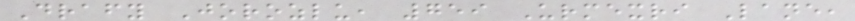Drafy Jorozlu, 759 Urmexri Lane,
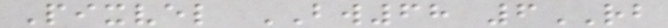Pixvel BW68 6RB
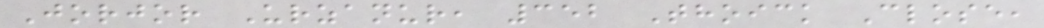Jorjor Urzanur, 352 Thoick Close,
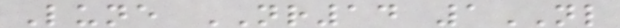Lune NR14 1NL
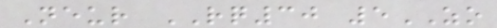Neur RQ30 5ZO
